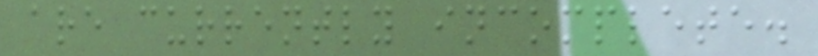are currently incomplete.
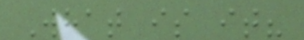What is it?
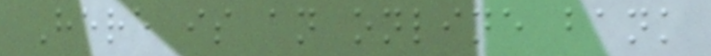Here is an online bank
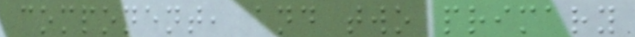component, and two primary
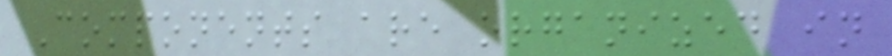Components are organized in
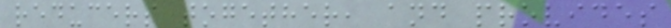reducers together, and provides
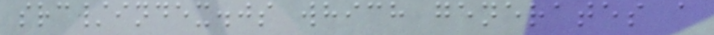src/index.js which generates a
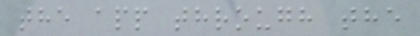the app through the
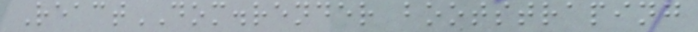ReactDOM.render bootstraping
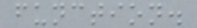function.
